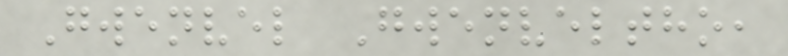Gwenvel Gwenveltho,
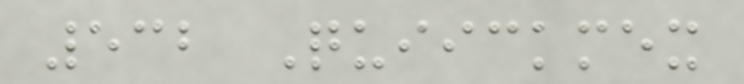532 Quiickmex
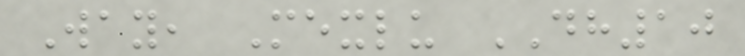Way, Mexlu DH10
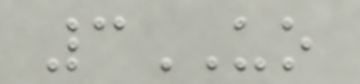3UO
